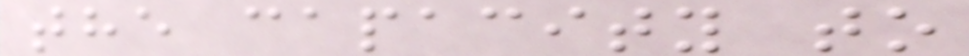the capacity to
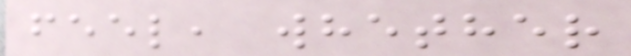feel, whether
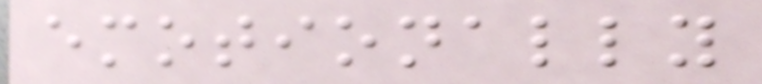emotionally
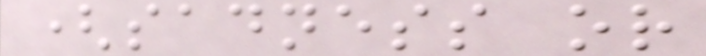(sadness or
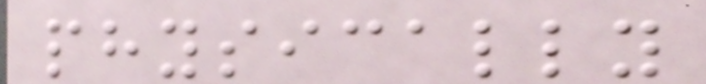physically
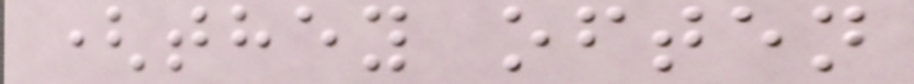(they often
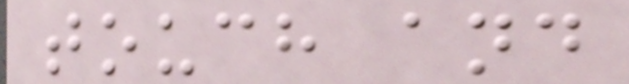touch and
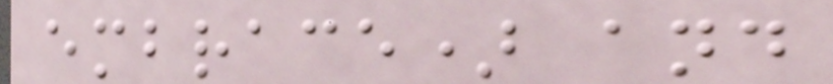embrace) and
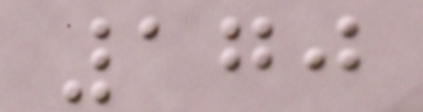170
